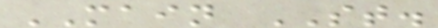MAIN ST.
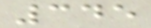345
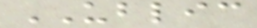UBLIC
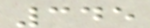345
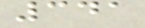341
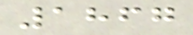1867
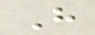H
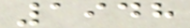1948
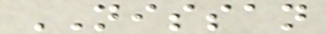NISSAN
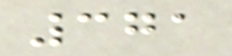371
